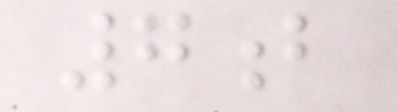7b
